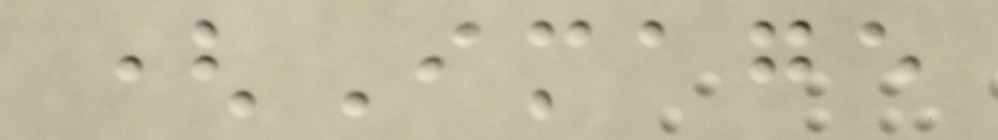(Image
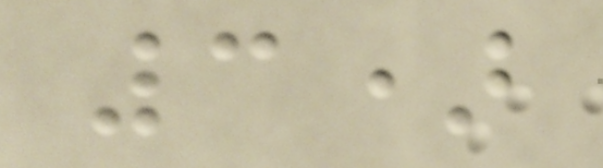3)
